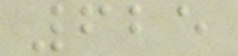625
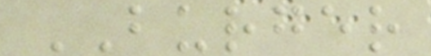BURGER
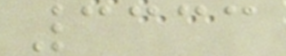3333
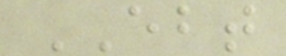EBT
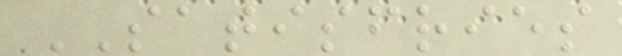SATISFRIES
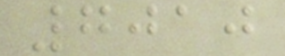7010
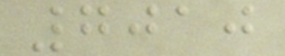7010
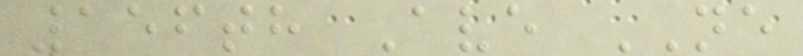156th Ave NE
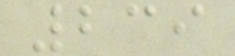239
